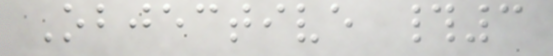Objective #3
